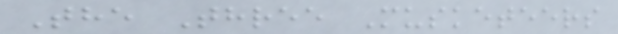The Three Musketeers
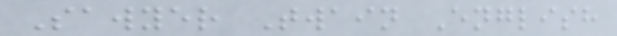Sawyer Twain English
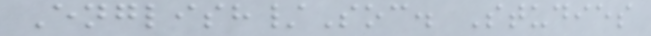English/Soc. Studies
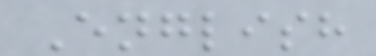English
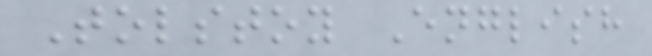Tolstoy English
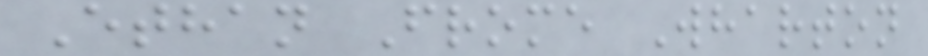Ethan Frome Wharton
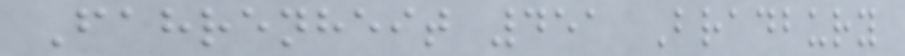Fahrenheit 451 Bradbury
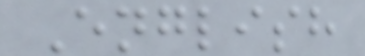English
